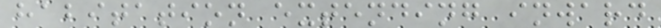habitation extending inward
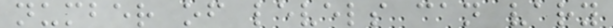number of levels can vary
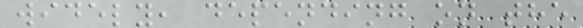widely, depending on the
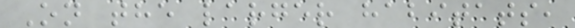On the larger habitats,
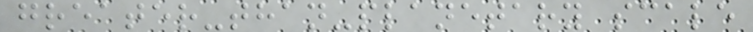greater-than-planetary scale
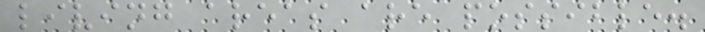living areas are possible.
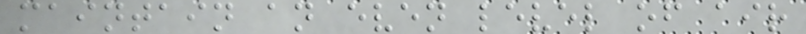maintain an even level of air
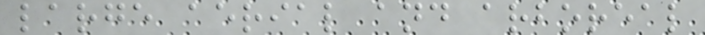large aerial and arboreal
